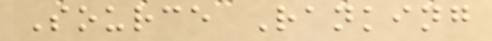Source Ranking
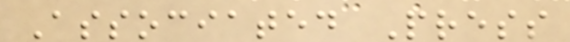Associated Press
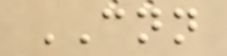CNN
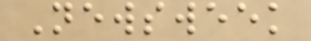Newsweek
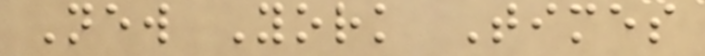New York Times
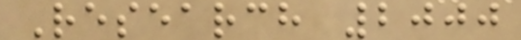Research 2000
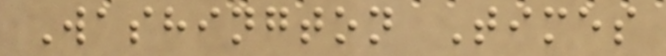Washington Times
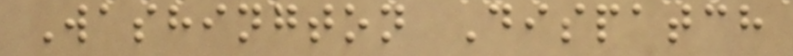Washington Dispatch
